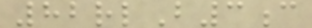82rlB3c
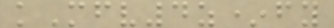kMfv4z*fy
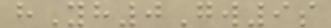hYh0Gw9s
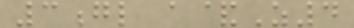3gl a&Z4
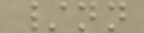/nn
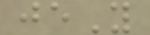jeY
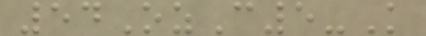54OzC5-K
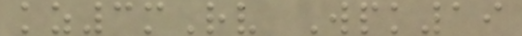kz3mRv Wpk19
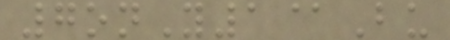7onY1@Bu
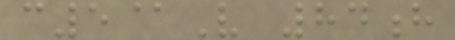c5@V 84h
